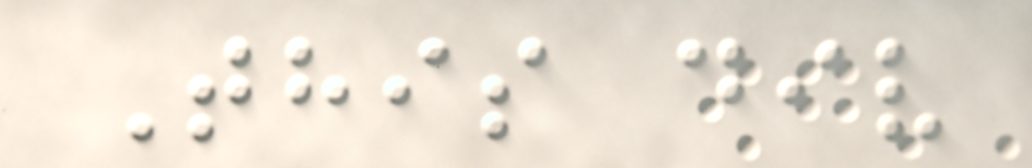This div
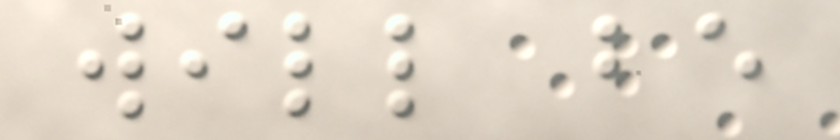will be
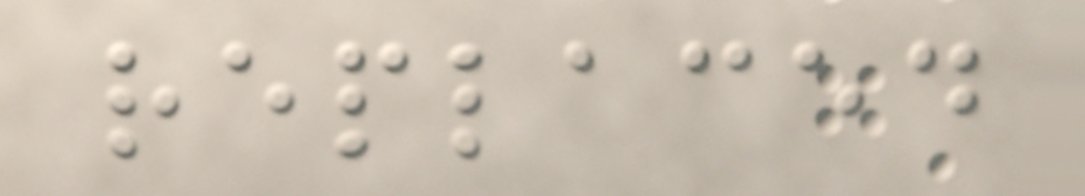replaced
